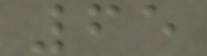65
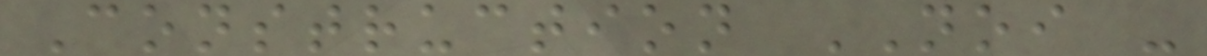Construction NOI -
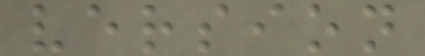version
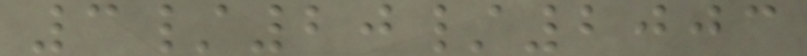3/20/2003
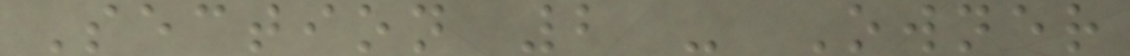Section 2 - Owner
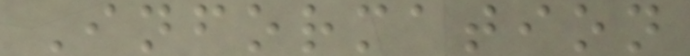Information
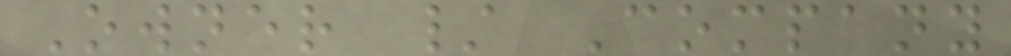Owner / Company
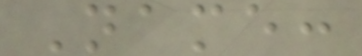Name:
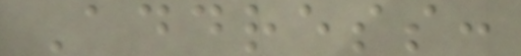Address:
